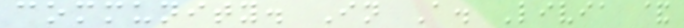community. In A. Livia &
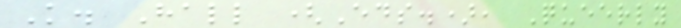K. Hall (Eds.), Queerly
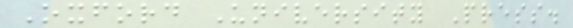Oxford University Press.
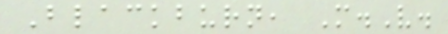Blackburn, M.V.
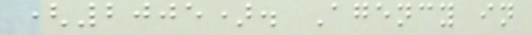(2005). Agency in
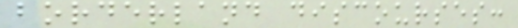borderland discourses:
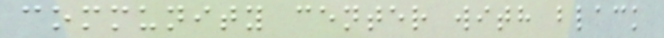community center with black
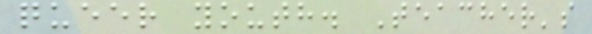queer youth. Teacher's
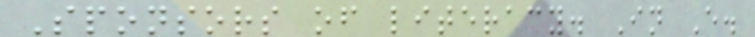Sponsors of literacy. In E.
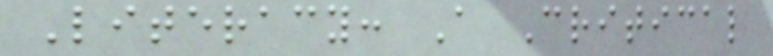Literacy: A Critical
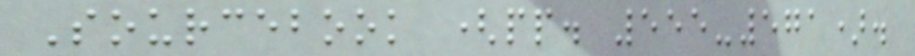Sourcebook (pp. 555-571).
